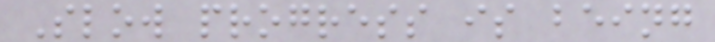Slow progress is being
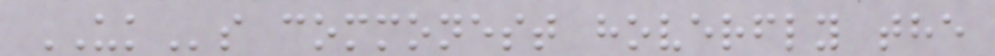UKs commonest hoverfly the
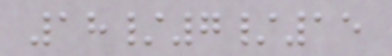18/7/15
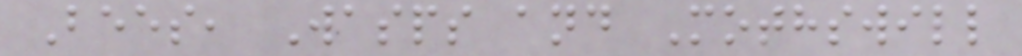Bees, Wasps and Mothswill
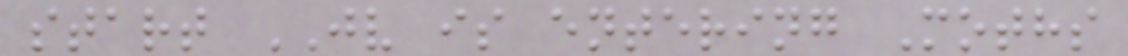start JV is entering Moths
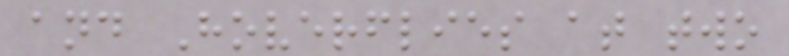and Hoverflies at two
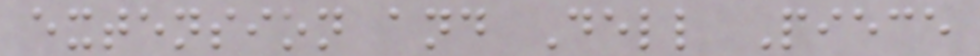extension and Dell Piece
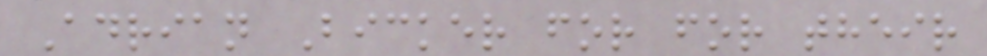Adrian Bicker for for their
